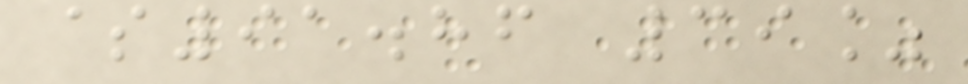$91.86 39%
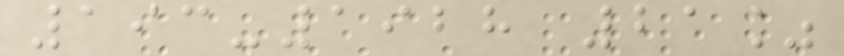193-1928 21%
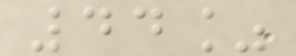44%
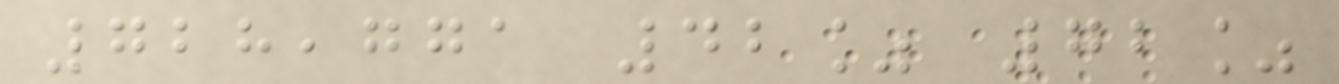728,771 42% 72%
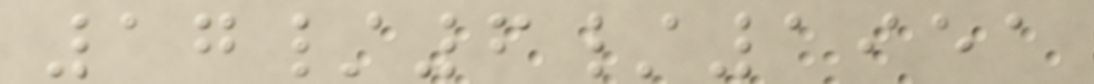17/6/1951
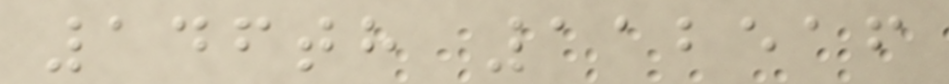146th 112516
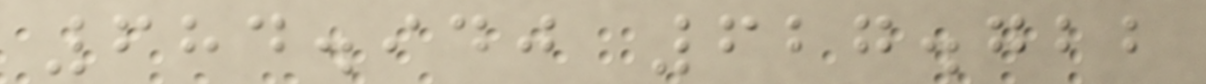684.940 627.722
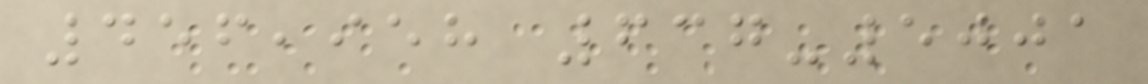456,958 637-5001
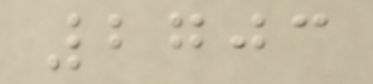2703
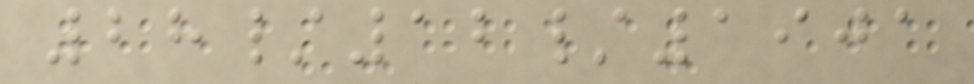28/12/1901
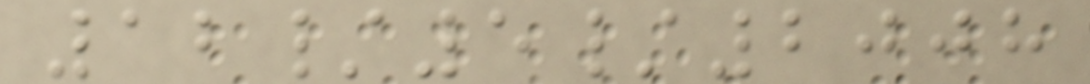12/5/2008
